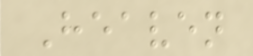Heaven
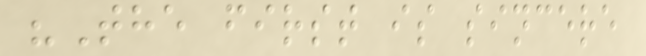"The first is sincere
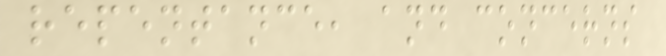repentance, and concerns
